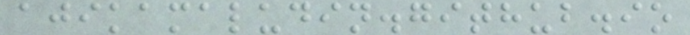ajikamaludin.github.io
